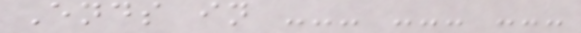Ends in --- --- ---
